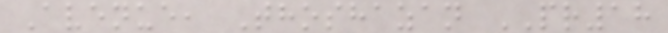Avenue, Thoshazan PR18
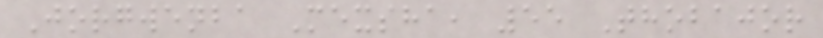Jorgwenba Mexsha, 55 Thobajor
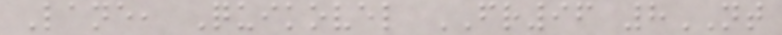Lane, Quikovel FR96 8NT
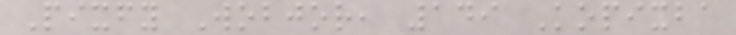Pixfy Wobjor, 149 Kopixba
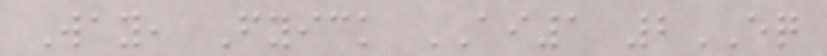Way, Fyick AI1 2EQ
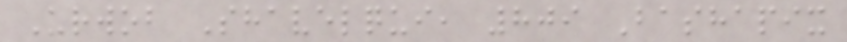Urwob Shavelqui, 809 Bashapix
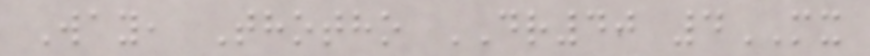Way, Thotho DR40 4MX
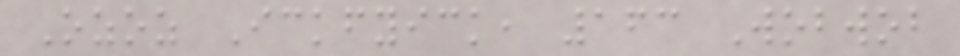Ozoz Ickfyick, 163 Wobwob
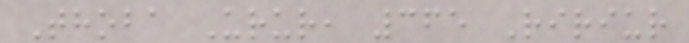Thoba Urur, 365 Ririur
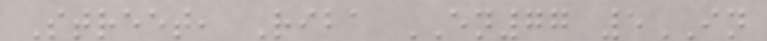Street, Riba EN77 5IN
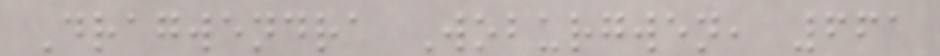Dragwendra Woburgwen, 661
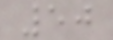50
